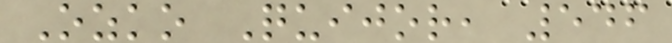Ozko Quijor, 546
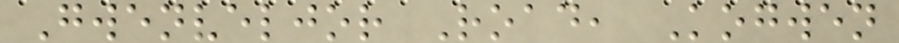Gwenveljor Road, Kogwen
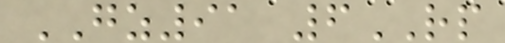GZ91 6RP
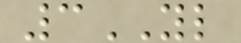3YL
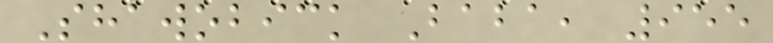Shawobick Baba, 955
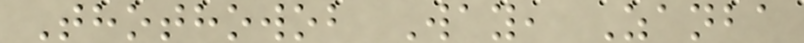Thothowob Way, Zanba
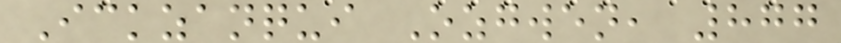Ickzanqui Ozgwen, 877
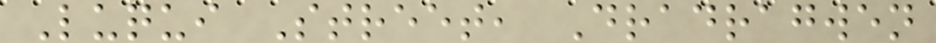Luqui Street, Dradragwen
